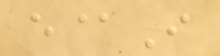e@I
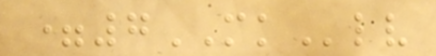=7MKlv
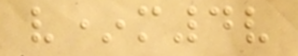v*m4v
